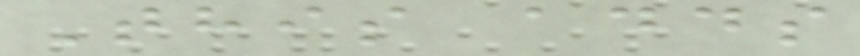This adds
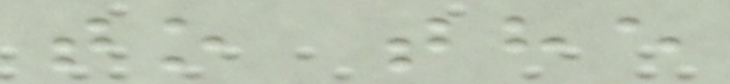to the
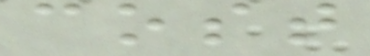cost
